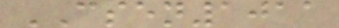CSEN1011
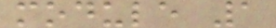module 1
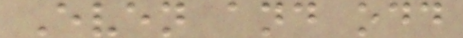Even and odd
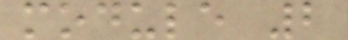module 2
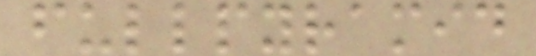fullpyramid
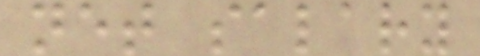net salary
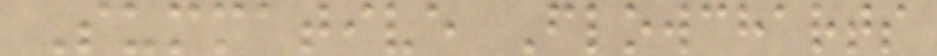Summative Flowcharts
